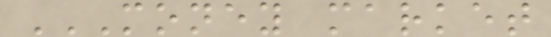MONEY MARKET
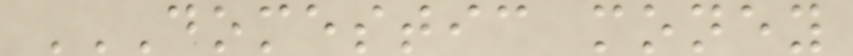DOMESTIC MONEY
